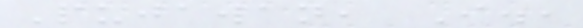Pujawan, I.,
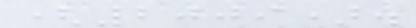(2009).
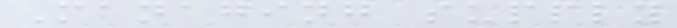Managing supply
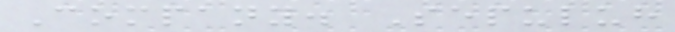Company. Sepuluh
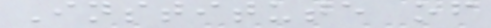Institute of
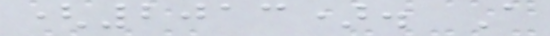(2013). A
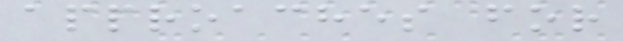approaches for
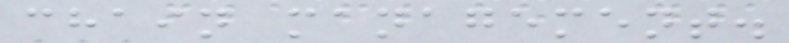chain management.
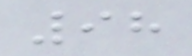98
